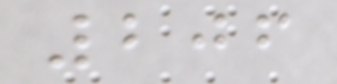206
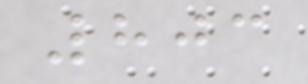803
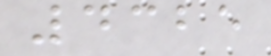4325
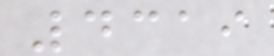4319
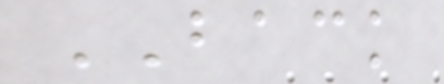BACK
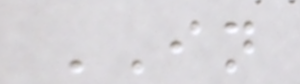IN
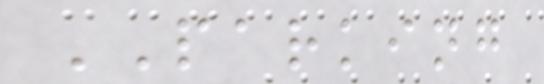PARKING
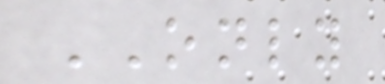ONLY
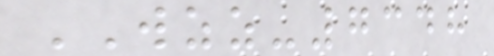WZZ-7348
